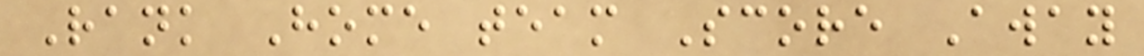Rank Home team Score Away
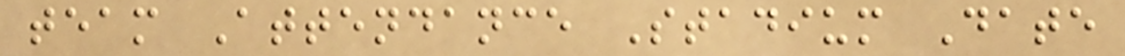team Attendance Stadium Date
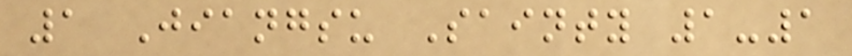1 Jiangsu Sainty 1-1
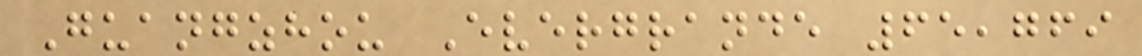Guangzhou Evergrande 65,769
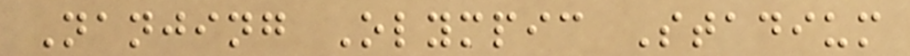Nanjing Olympic Stadium
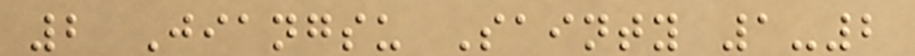2 Jiangsu Sainty 1-2
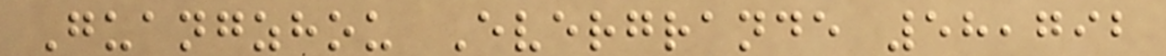Guangzhou Evergrande 58,792
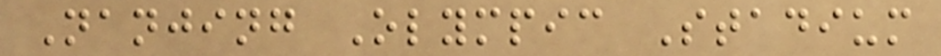Nanjing Olympic Stadium
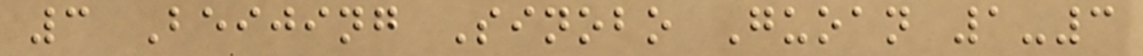3 Beijing Sinobo Guoan 1-3
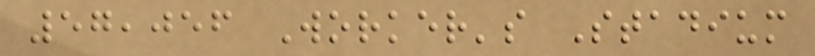57,056 Worker's Stadium
